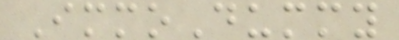ImmoDummy
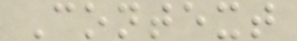Context
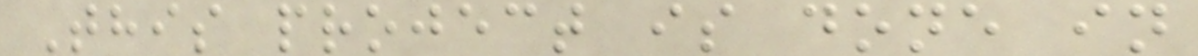This project is done in
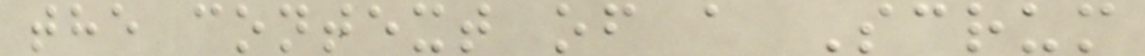the context of a Scrum
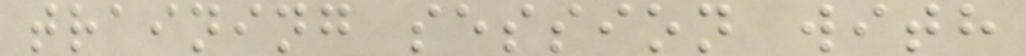training session with
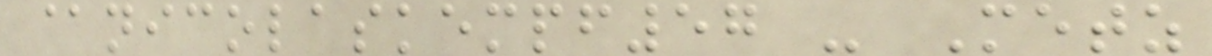@nicolaskempf57 - Metz
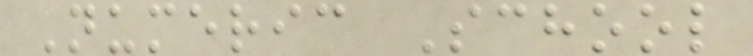Numeric School
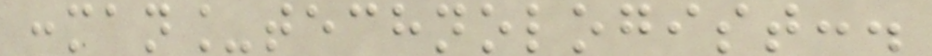:man_technologist:.
